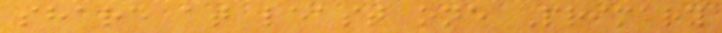share at least one Primary
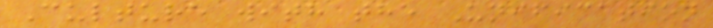Culture with the Unification
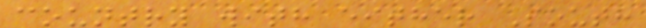country with either South
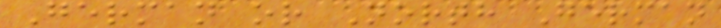German or North German
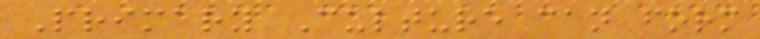Primary Culture can form
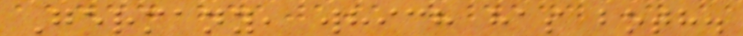Germany, which has both.
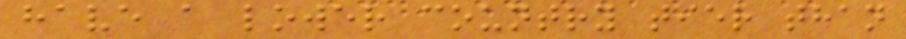have a lower country tier than
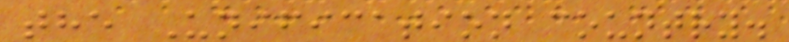the Unification country.
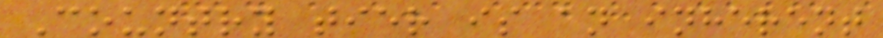Country tier is an inherent
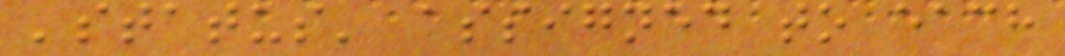'status' assigned to each
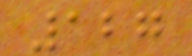127
